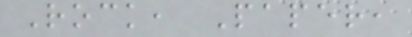Rock, Paper,
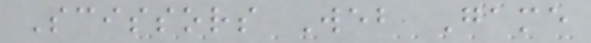Scissors Web Game
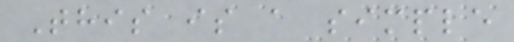This is a simple
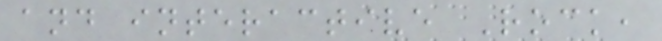and interactive Rock,
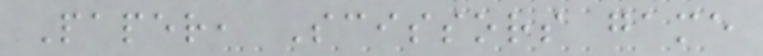Paper, Scissors game
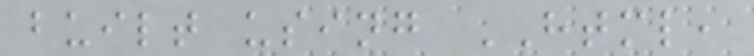built using HTML,
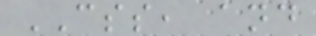CSS, and
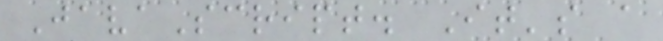JavaScript. It's a
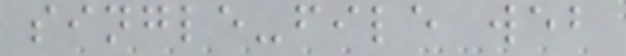single-file web
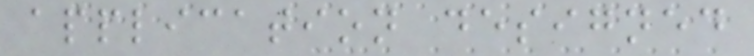application designed
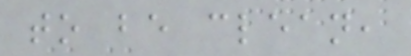to be clean,
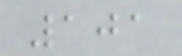101
